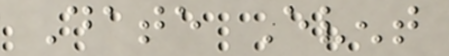Date Event
